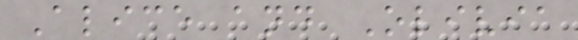Alice and Olivia
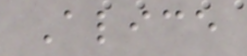Alice
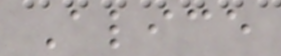Alice
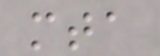mta
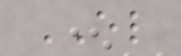EL
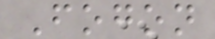Fogon
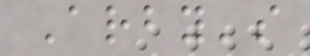Arby's
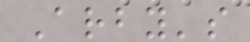Arby's
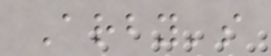Arby's
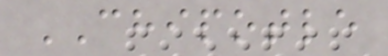CHIPOTLE
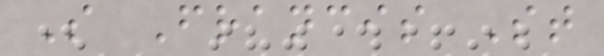S Francis St
